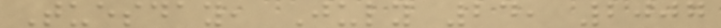Tuesday, July 24, 2007
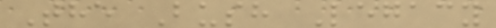The Bush Legacy
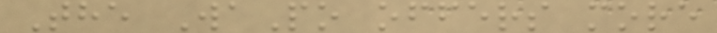The WaPo offers more
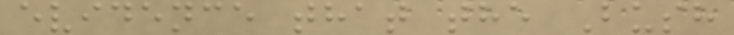evidence that the Bush
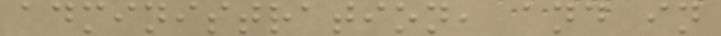administration, and in
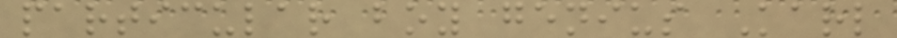particular boy genius Karl
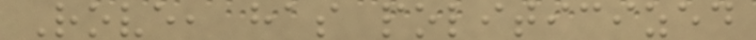Rove, has politicized
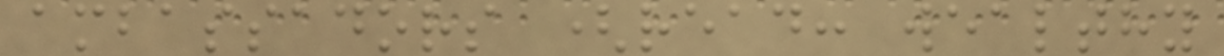ambassadors (read: wealthy
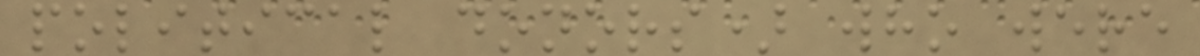political donors) who were
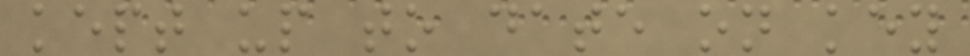kept up to date on key
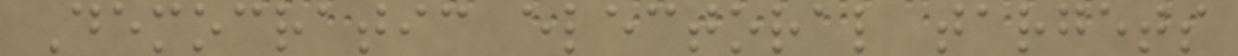Democratic electoral targets
